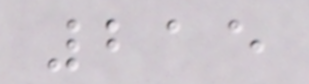215
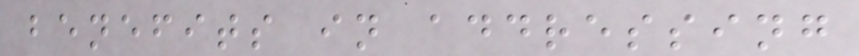benefits in addressing
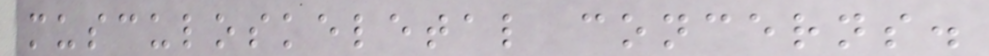musculoskeletal concerns.
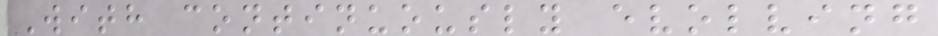With continuously evolving
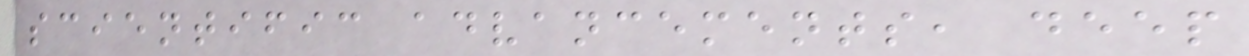scientific advancements, deep
